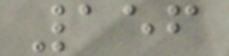156
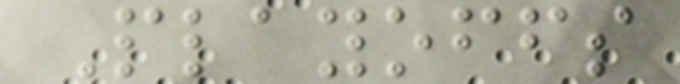Playoffs
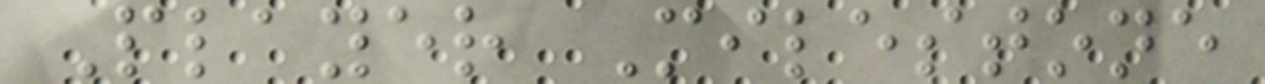Player Milestone
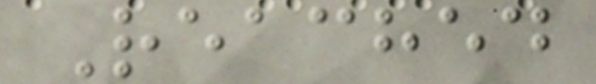Reached
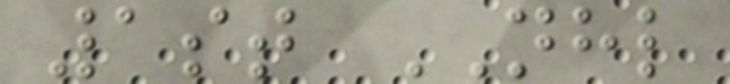1st NHL
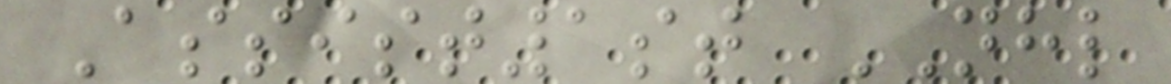Assist1st NHL
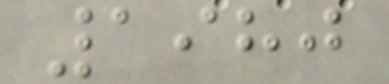1980
